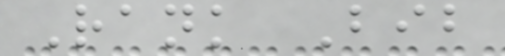Rank Bib
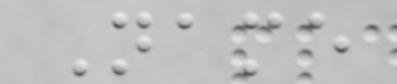Name
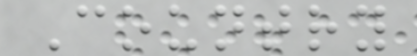Country
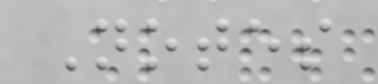Notes
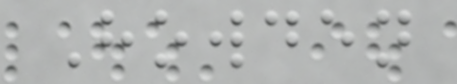Howden
